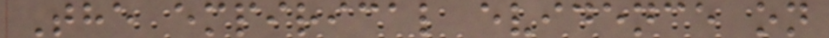The empirical evidence on
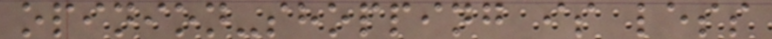opinion-shopping is less
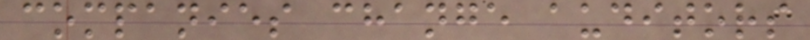companies change auditors
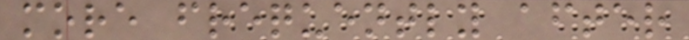more frequently after
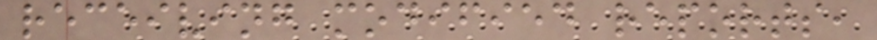receiving modified reports,
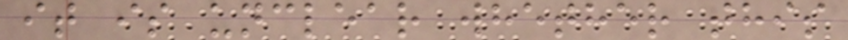it is unclear whether this
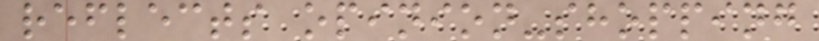reflects opinion-shopping
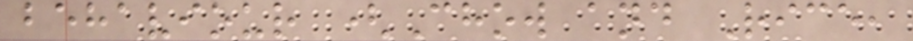behaviour (Chow and Rice,
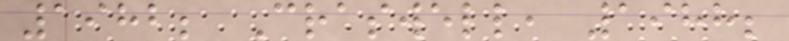1982; Craswell, 1988;
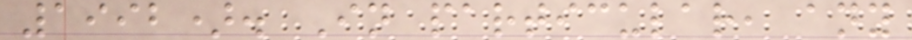1992). In particular, any
